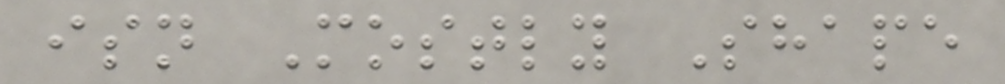isn Mostly Shape
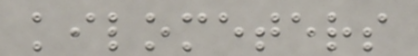kilometers
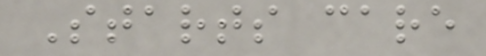Starts care
